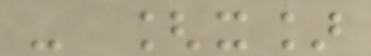- [x]
